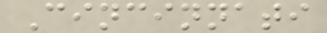Cincinnati
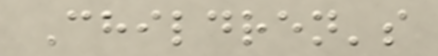Children's
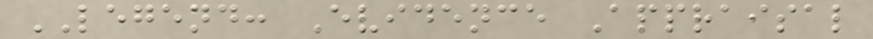LEGEND: Evidence Appraisal
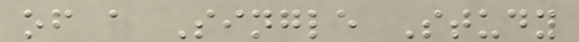of a Single Study
